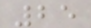25
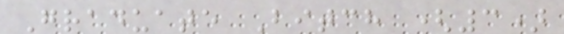Graduate Bitch (3)
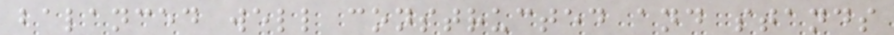balanced well constructed and stands
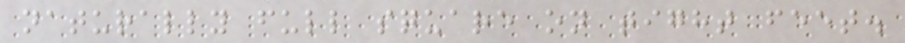naturally full square on tight feet.
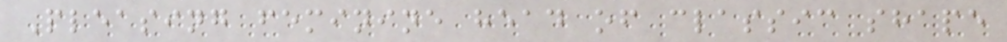Pleasing feminine head of classic shape
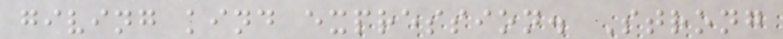giving kind expression. Strong
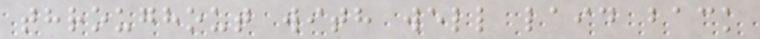throughout with well laid back
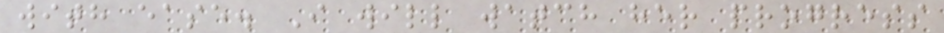with ease. I will watch her progress
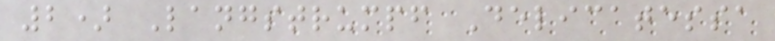2) Langstrumpf Delicatessa
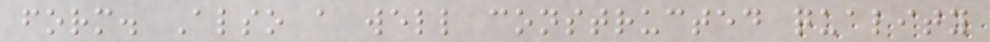form. Also a well constructed quality
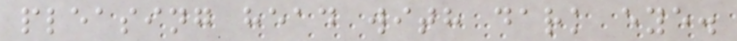pleasing head with dark eye.
